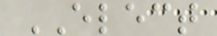ELECT
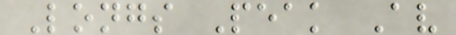Longs Peak Av
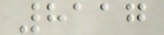8117
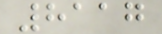8117
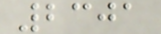2301
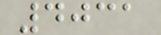4031
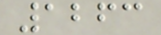1263
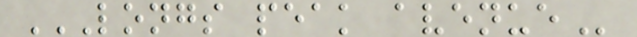LONGS PEAK AVENUE
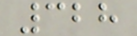328
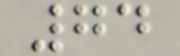74
